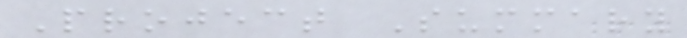Project Summary
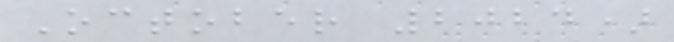October 2024)
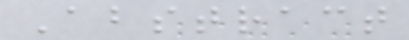Abstract
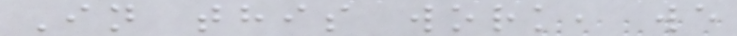In this work, we
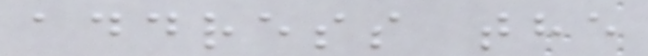address the
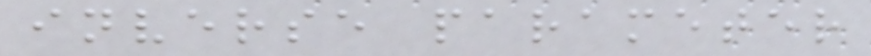inverse parameter
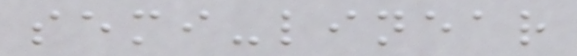semi-linear
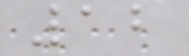12
